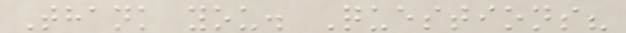Thank you. Questions?
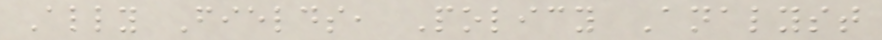Ally Fields, Policy Analyst
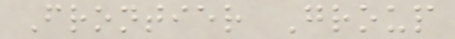Frontier Group
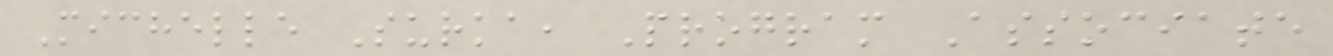Michelle Surka, Program Associate
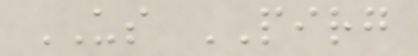US PIRG
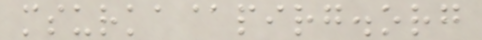msurka@pirg.org
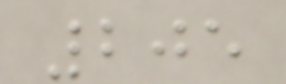205
